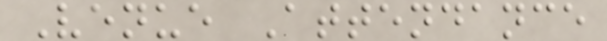Venue Attendance
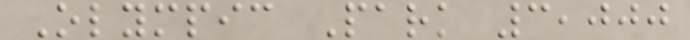Olympic Park 3,000
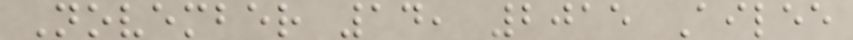November 14, 2015 Ailee
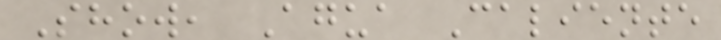Show, Agua Caliente
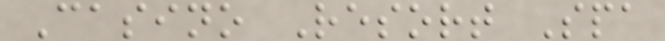Casino Resort Spa
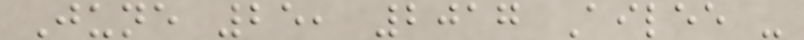June 25, 2017 Ailee -
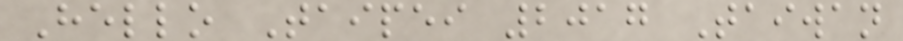Hello Taipei 2017 Taiwan
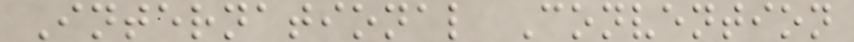International Convention
